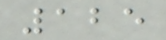125
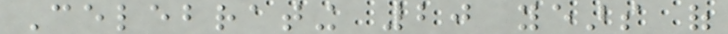Celebrating 20 years of
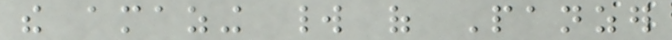the amazing world of Panzer
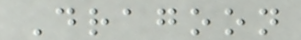Dragoon
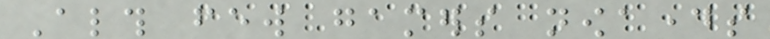Although few gamers nowadays
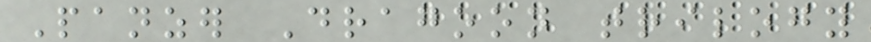Panzer Dragoon trilogy
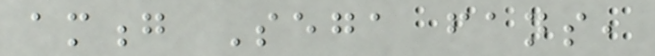among Sega fans,
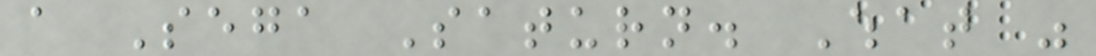a Sega Saturn. What was
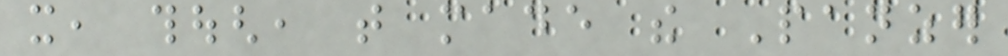it, though, that made the Panzer
